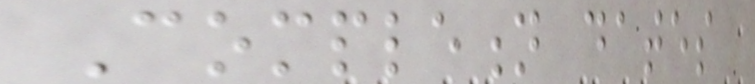Completion dates
